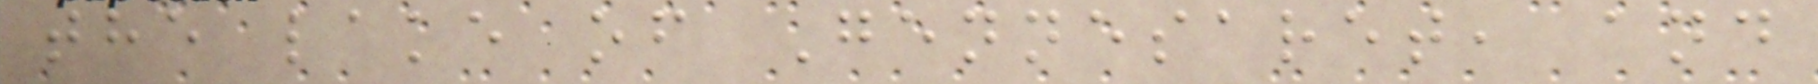the lake of Gennesaret, and
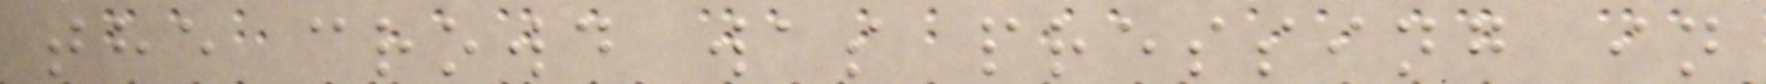the crowd was pressing in
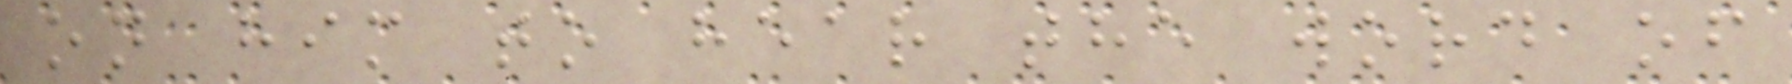on him to hear the word of
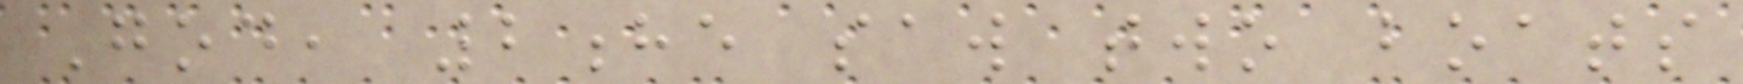God, 2he saw two boats
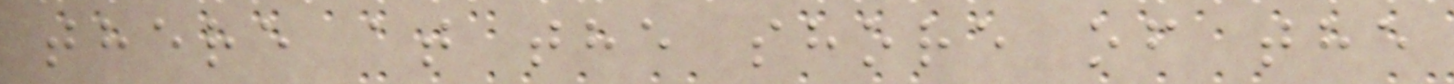there at the shore of the
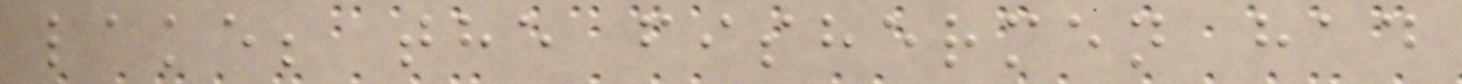lake; the fishermen had
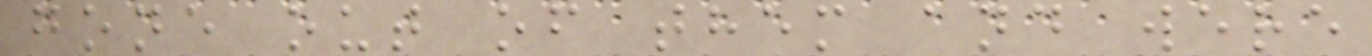gone out of them and were
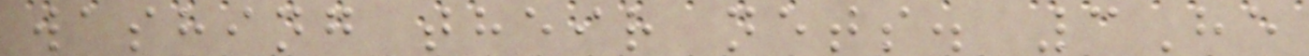washing their nets. 3He
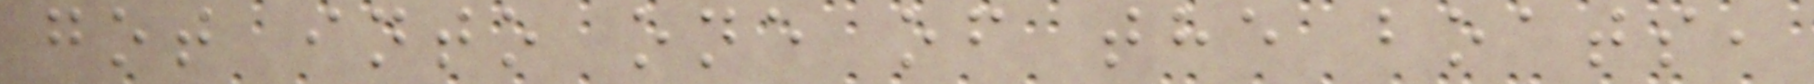got into one of the boats,
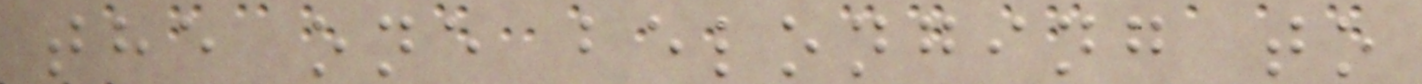the one belonging to
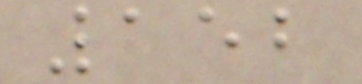152
